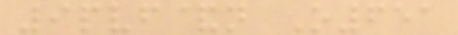9pvf&n O651
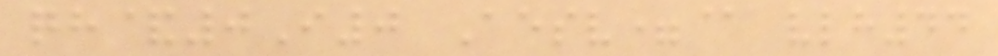qh&0I0 Aesv=@ vlh44
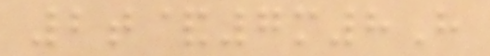2t&7m8H
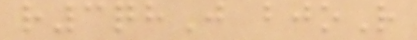r3qhJ bjoR
